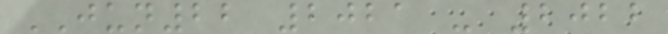JUN22 2021 - 2022
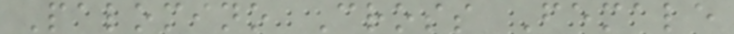Palomino Cross Female
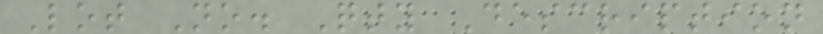Lot No. Qty Description
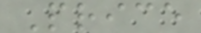Price
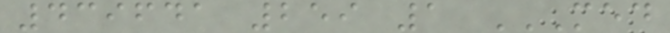439641 259 1 MED
